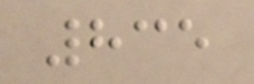835
